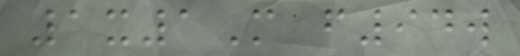1x1M f94w
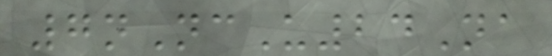7nNcU24Na
